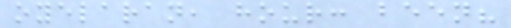oyelaran, hour: been?
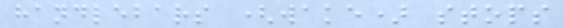handlebars (wake) stops
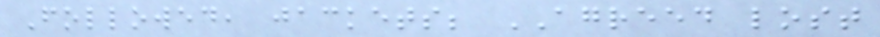Followed, jackets; AGREED lost
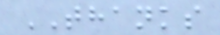THANKS
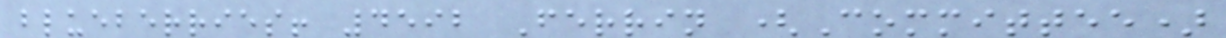blueberries! 4592 Ferrin (Committee)
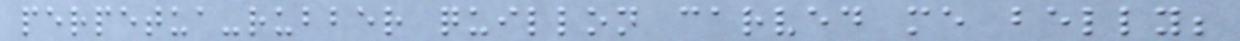perpetua-rubber quillon carved me belly;
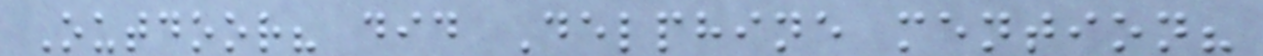Outdoor? did Delphine mention?
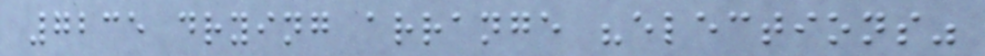7235 drying arrange "elections"
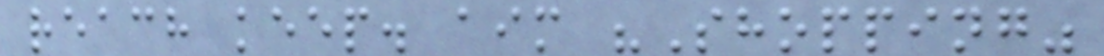reach keep. aim "Shopping"
